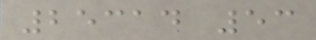25314 53
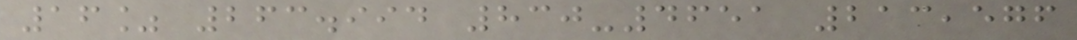16% 263.994 830-4651 213,576
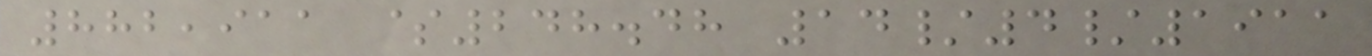882,911 $248.48 14/4/1911
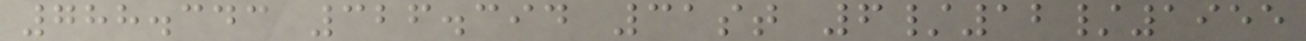788.343 326.394 31st 6/12/1955
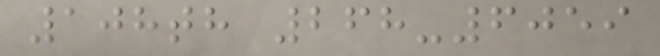108th 268-6059
